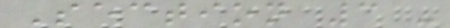Section 3 -
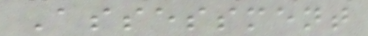Assessment
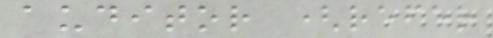auditor (refer
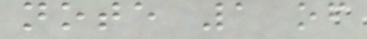note 1 of
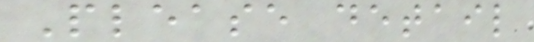Please detail
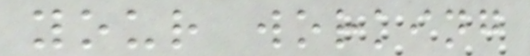your working
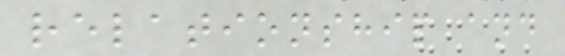relationship and
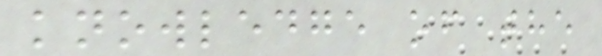knowledge of the
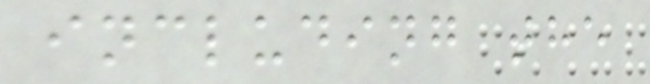including the
